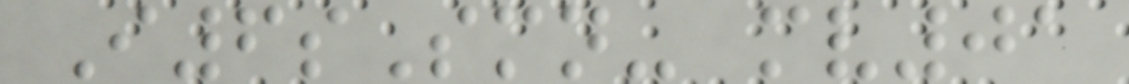I6sSmn- mv01
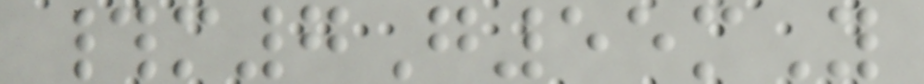#m7G55mY
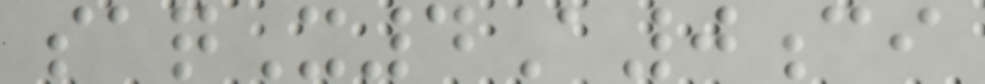saqX4A0ci
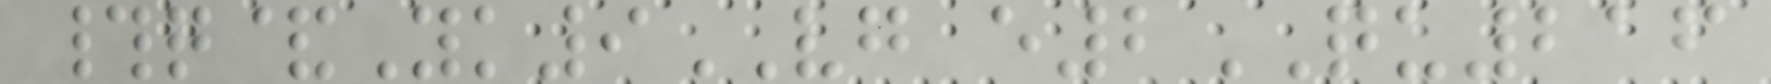#q&Yk9VG e2QU216
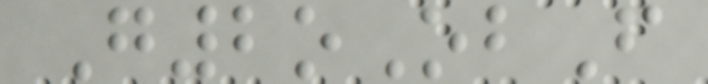G2oObF
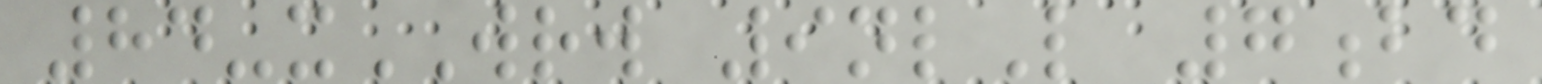84-xWRW 9nlL 7bd
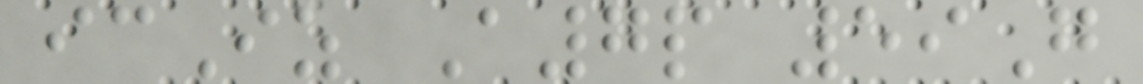icIz A7p 59G
